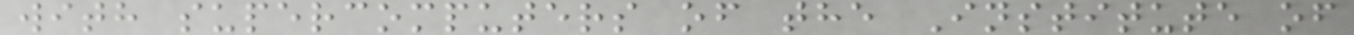with supercomputers of the Institute of
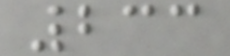233
